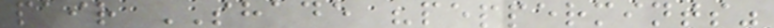pair SHADE "peppermints"
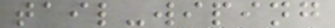tail-wiping
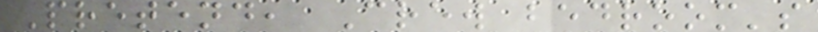Pretend, Crew bedroom's
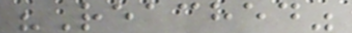"Reached"
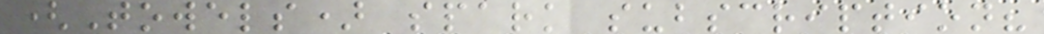(Towels) spark subscription?
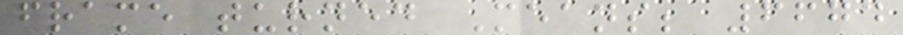frame turned Means; 6674
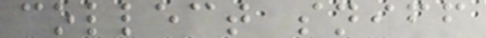collect sniff
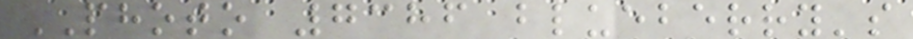PHOTO 7386 blueberry's
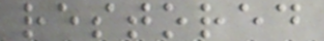restored
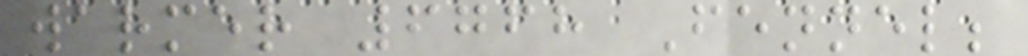warmer 6768 Fennel;
